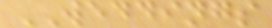WEDDINGS
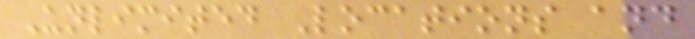Unlimited Locations and
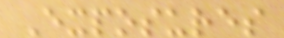Exposures
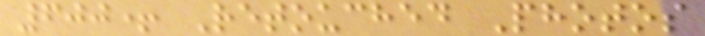600+ Retouched Photos
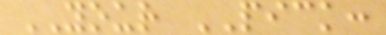YOUR PICK:
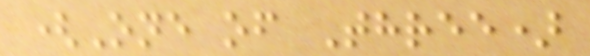(One of Three)
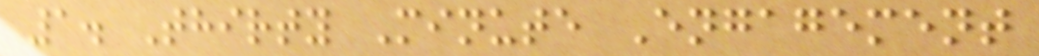1. Thirty Minute Engagement
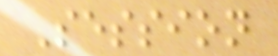Session
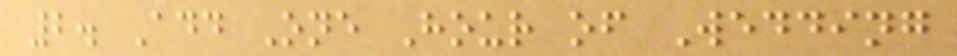2. Add One Hour of Wedding
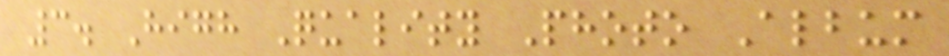3. High Quality Photo Album
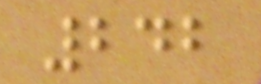242
